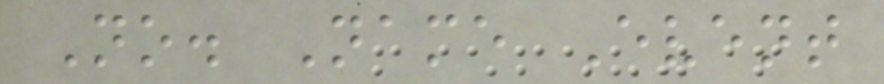No. Name Event
